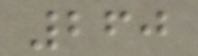260
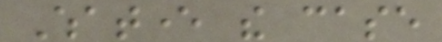Whatever the case
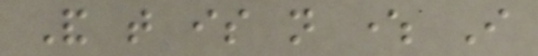And that is not where I
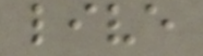live
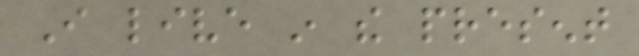I live in the present
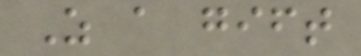As a gift
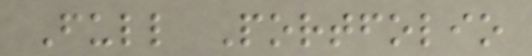Full Portfolio
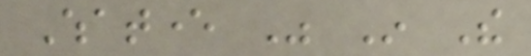Whatever Was In The
